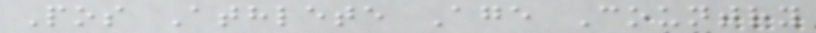Pos Athlete Age Country
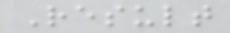Result
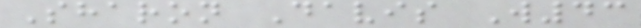Sharon Davis W43
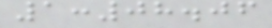1:08.06
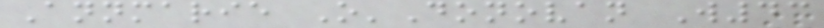Annmarie O'Donovan W43
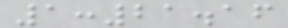1:21.16
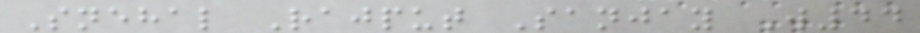Snehal Rajput Sanjay W44
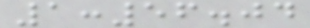1:56.04
